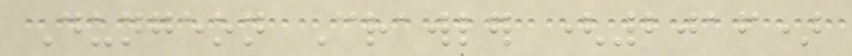Dungeon Crawler (2016)
